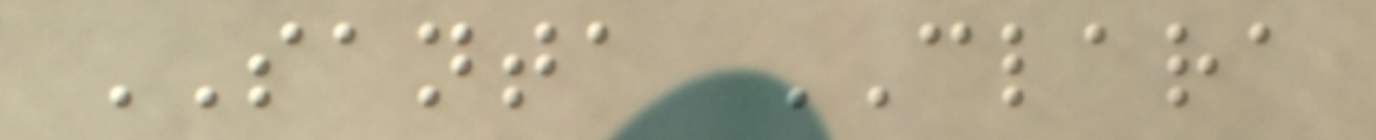SANTA CLARA
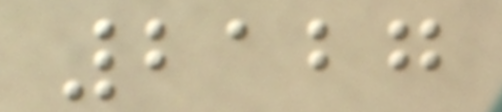2127
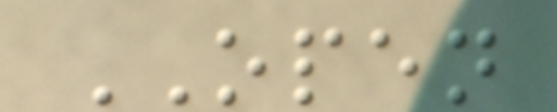OPEN
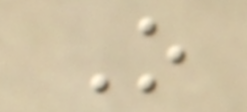O
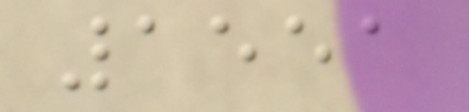1551
